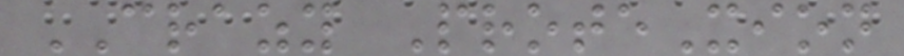CRAZY ProteXion
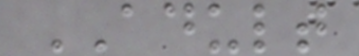ADULT
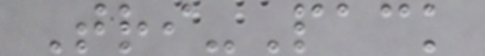Tri-Pack
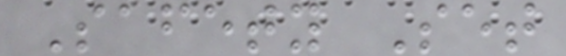Safety Set
